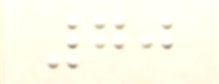70
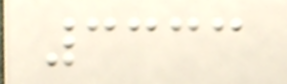3333
